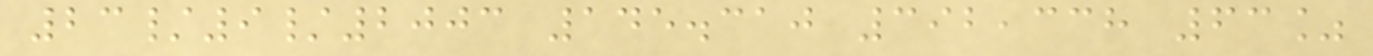23/9/2003 145.310 392,338 63%
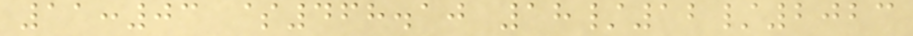11:03 $468.10 18/12/2023
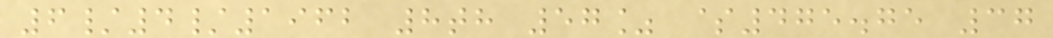6/4/1962 8th 57% $475.75 37
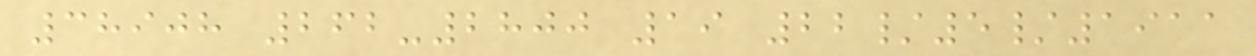38908 262-2800 19 22/5/1911
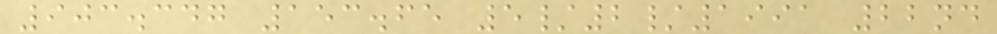903.347 153.65 5/2/1991 22nd
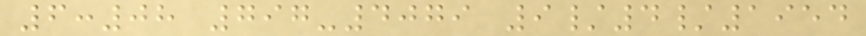6:08 797-4079 9/4/1954
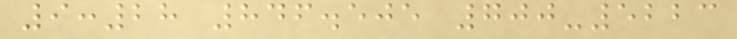9:28 846.505 700-5223
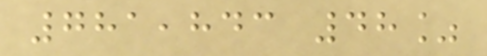781,843 48%
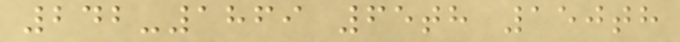242-1869 65th 150th
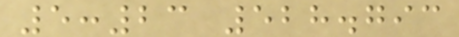5:23 528.793
